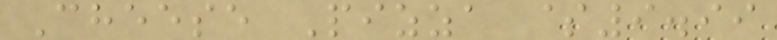Cheese Pizza $9.99
